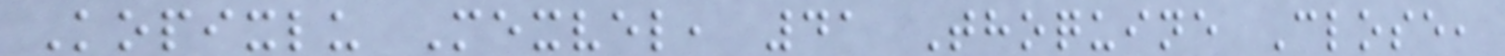Kopixlu Mexvel, 41 Thoquine Close,
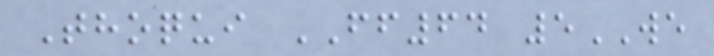Thoqui FF64 5WE
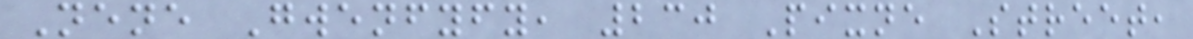Nene Gwenfyfy, 230 Pixne Street,
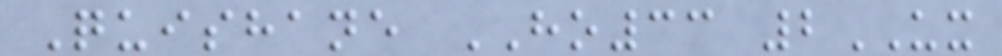Quishane HO33 2UX
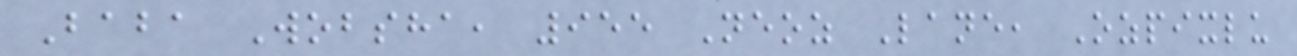Baba Wobsha, 955 Neoz Lane, Ozpixlu
